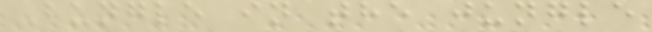Bungle in the jungle
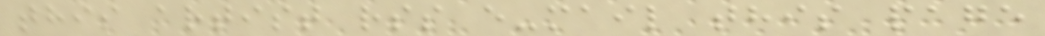this artist rss e-mail this page
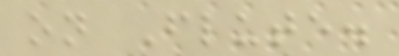on Flute.
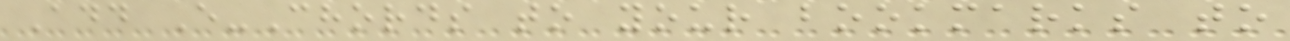Add E-Chords to your bookmarks to
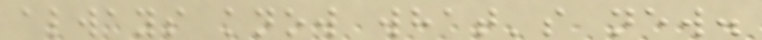always know what's new.
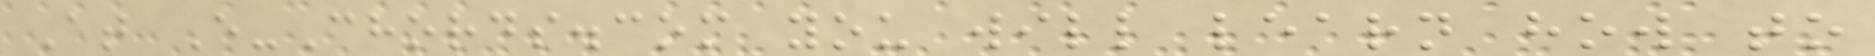At E-Chords.com you will learn how to
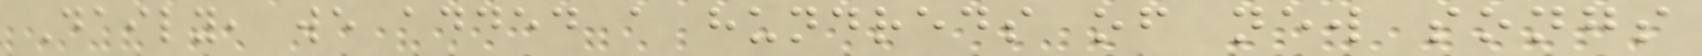Daily, we added a hundreds of new songs
